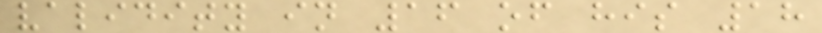validity in 16 of his 18
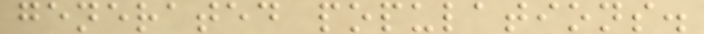generated populations.
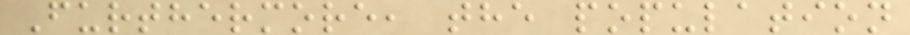Furthermore, the population
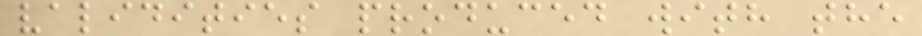validities produced with the
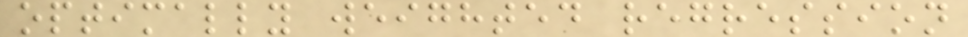optimally weighted regression
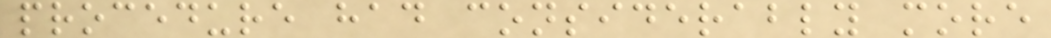procedure had considerably more
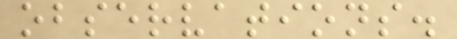observations.
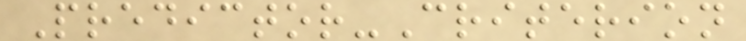Predictor-Criterion
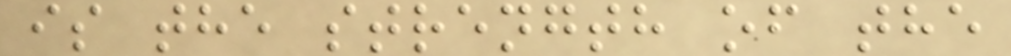is the strength of the
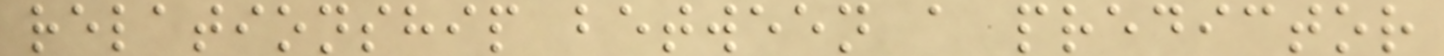relationship between a predictor
